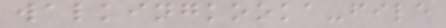walkingkooka-file
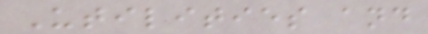Utilities and
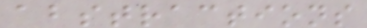abstractions
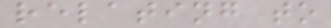relating to
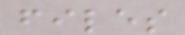files
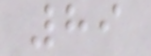89
